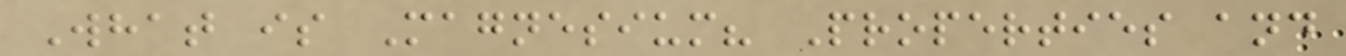What is Magnesium? Properties and
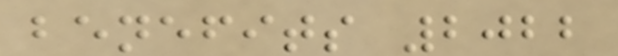benefits 2022
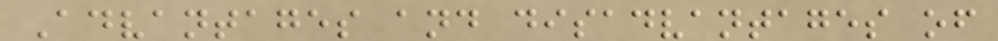Advantages and disadvantages of
